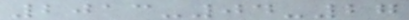2013-04-27
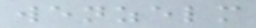wenzelm
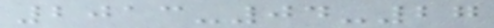2013-04-27
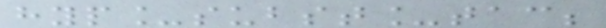hyp_subst_tac;
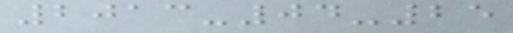2013-04-25
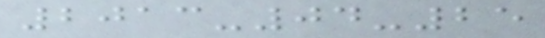2013-04-25
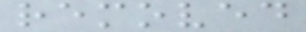removed
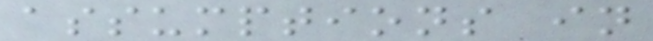assumptions in
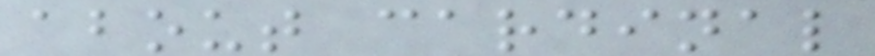about cardinal
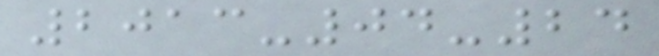2013-04-24
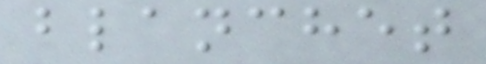blanchet
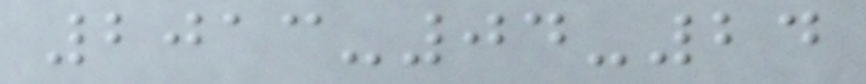2013-04-24
